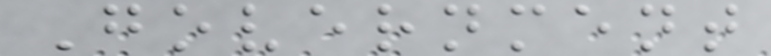Government
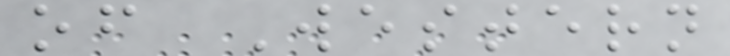of Western
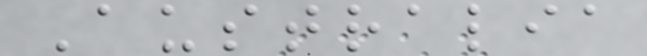Australia
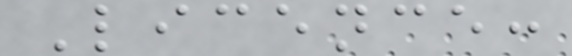Licence:
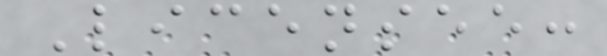Licensee:
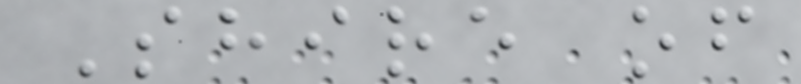Shire of
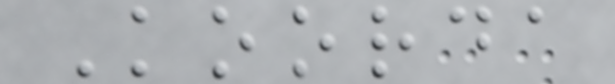Koorda
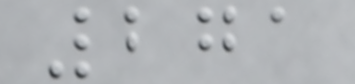271
